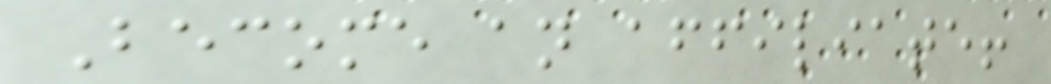Become an affiliate!
